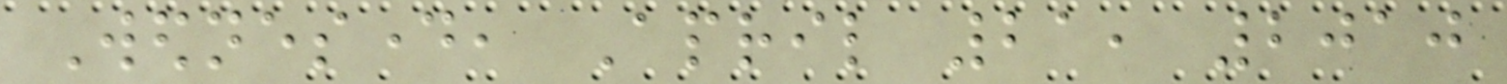Wednesday, April 21, 2010
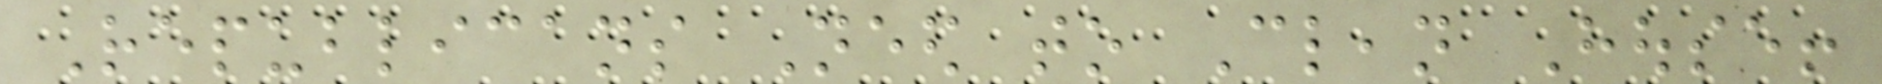Republicans Need to Clean House!
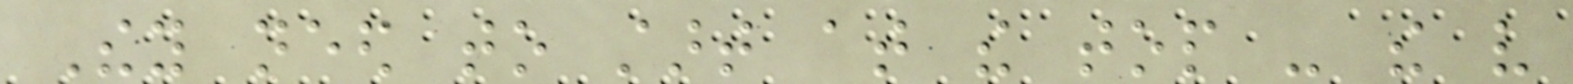They need to start at the top - the very
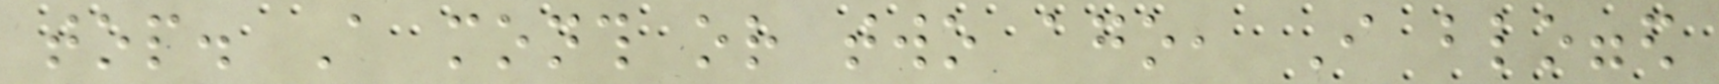top. A month or two ago, I blogged
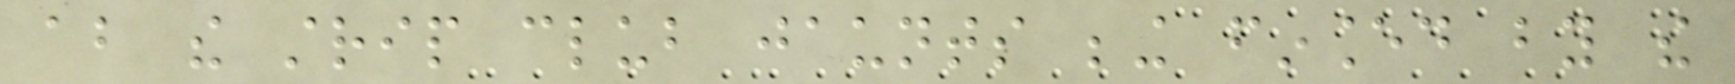about the strip club jaunts being financed by the
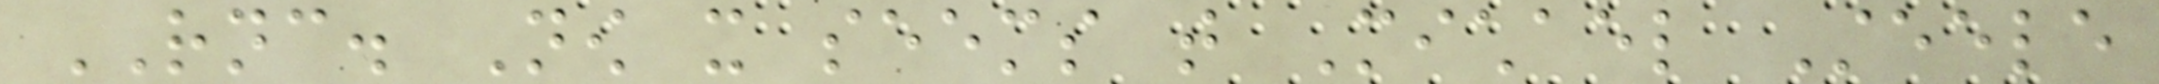RNC. Now it seems that Michael Steele
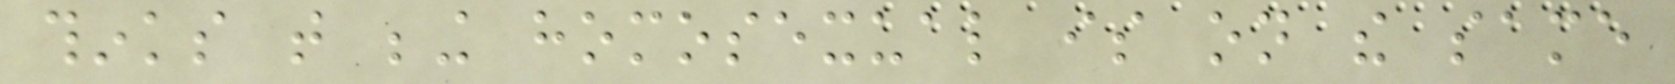thinks that being homosexual is on the same
